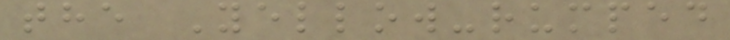the Yellow-rumped
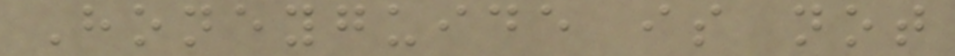Honeyguide is not
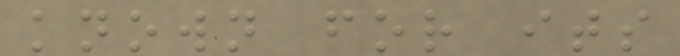known for its
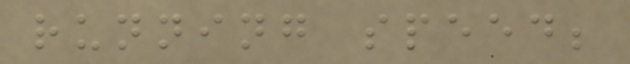running speed;
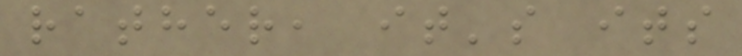rather, it's its
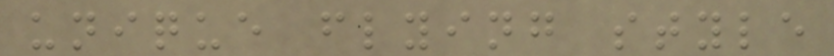unique flying style
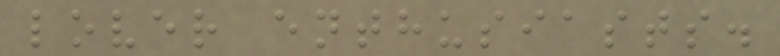lover enthusiasts.
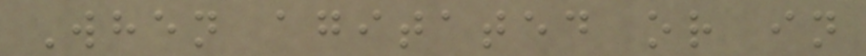When agitated or in
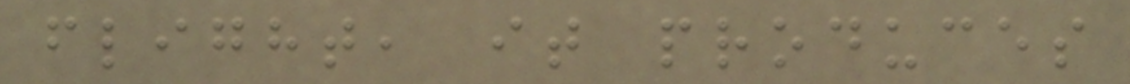flight, it produces
